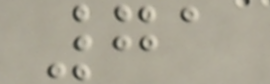71
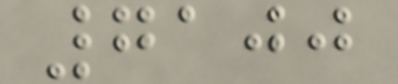7100
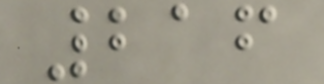216
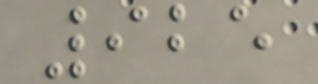925
